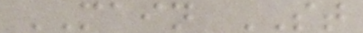MAIN ST
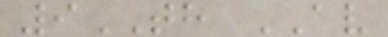9TH AV
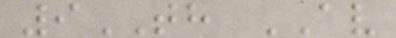9TH AV
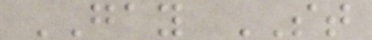GAY ST
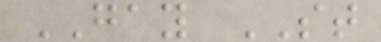GAY ST
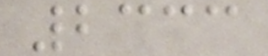2333
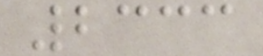2333
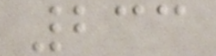233
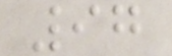97
